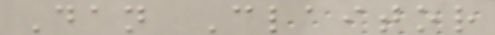Dan Claitor
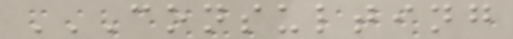CONSULTING
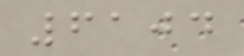6104
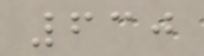630
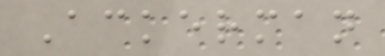Ackerman
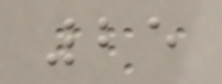25
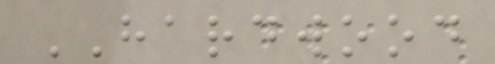HARDWOOD
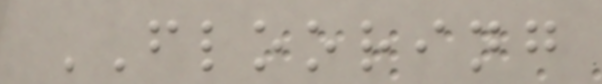FLOORING
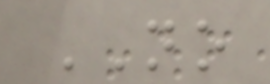NO
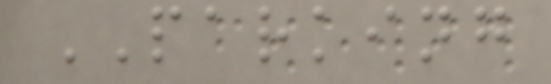PARKING
